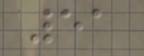51
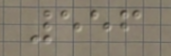556
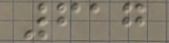617
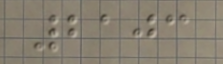2103
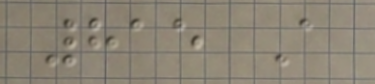815 A
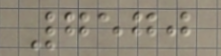7570
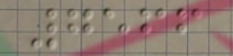7566
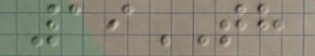19TH
